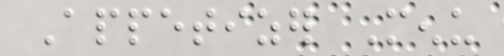Appetizer Menu
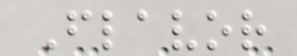Flavor
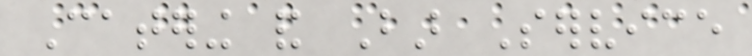Catering and Bar Service
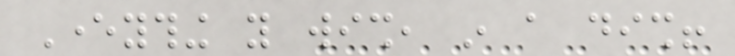Everything you wish, in a dish!
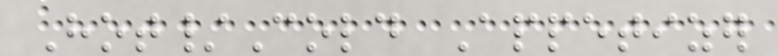Hot/Cold Appetizer
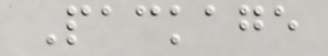Package
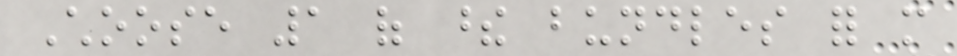Choose 1 of these bundles for more
